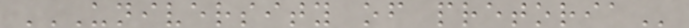UNIVERSITY OF PRETORIA
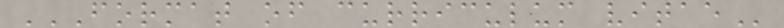FORMAT OF CURRICULUM VITAE
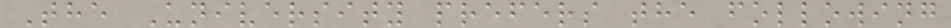The University prefers the following
